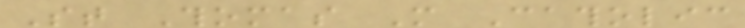St Thomas More Catholic
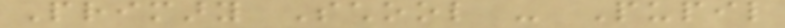Primary School - Pupil
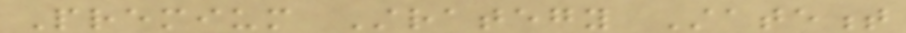Premium Strategy Statement
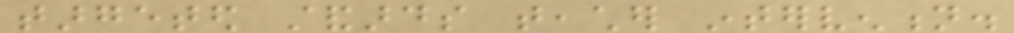targeted standards teacher intervention.
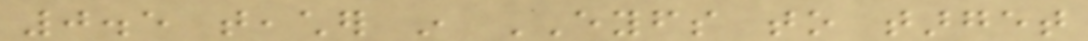0.5 teacher in EYFS to target
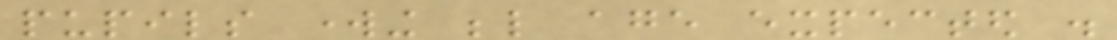pupils working below age expected .
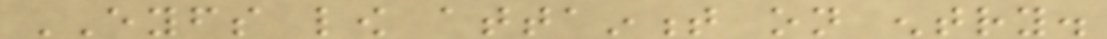EYFS low attainment on entry.
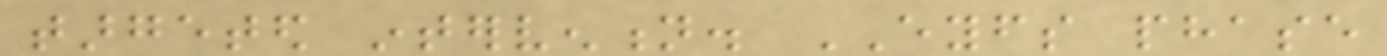targeted intervention. EYFS phase
